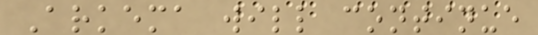Arkema will continue
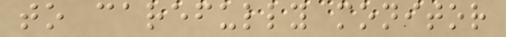to carefully monitor
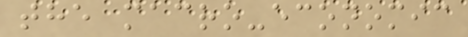the macro-economic
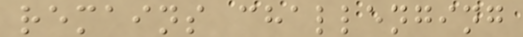remains challenging
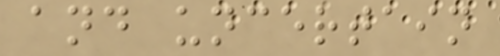and uncertain
